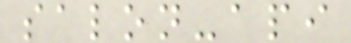salon-api
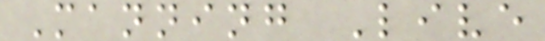Manning Live
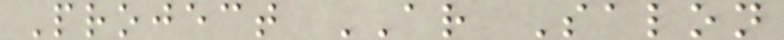Project AR Salon
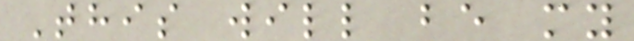This will be my
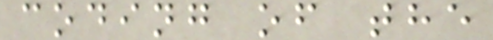coding of the
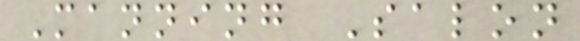Manning Salon
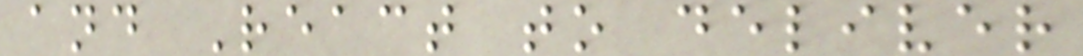and React to deliver
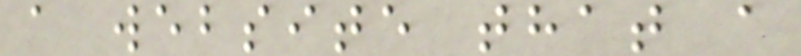a website that a
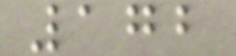172
